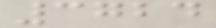3724
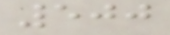500
